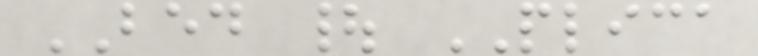BED | PLICA
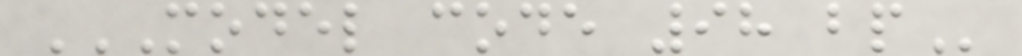MODEL CODE 98 BP
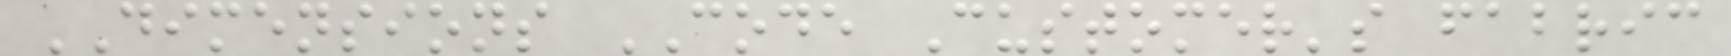DIMENSIONS CODE Customer's fabric
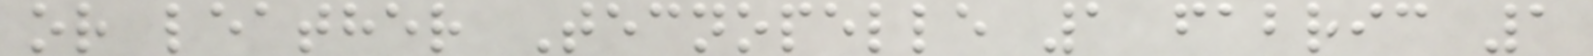or leather Tecnopelle 1 fabric 1
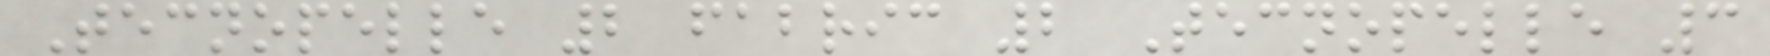Tecnopelle 2 fabric 2 Tecnopelle 3
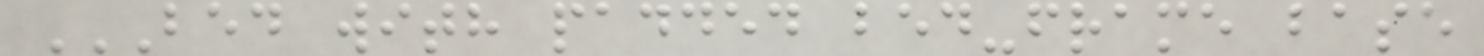BED WITH PADDED BED-FRAME BASE
